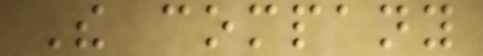The company
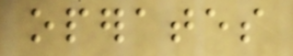operates
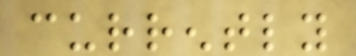currently
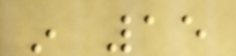in 15
